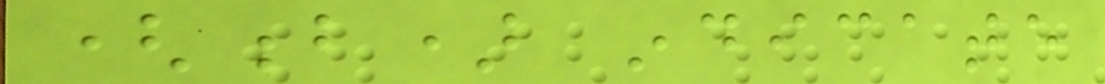(b) indicate
